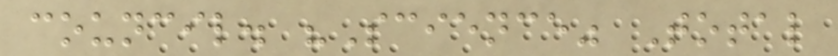council. "Science" Total
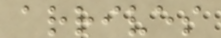arrives
